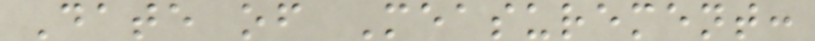Date of Measurement:
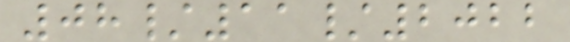08/11/2022
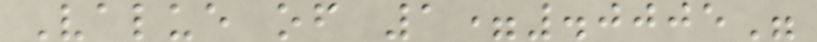Value of 1=.0005"
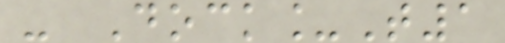- Dock_T1
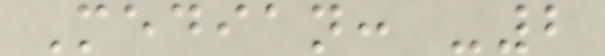Median: -2
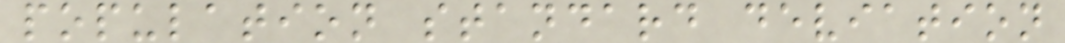population standard deviation
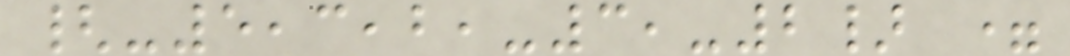{-5,3,2,-3,-2} =
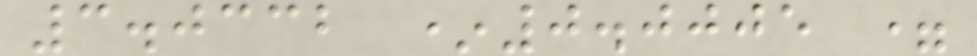3.0332 *0.0005 =
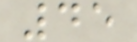45
